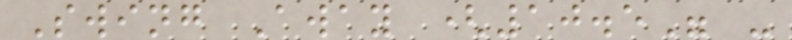Swing Away (10.5" -
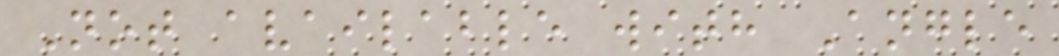Not available with Angle
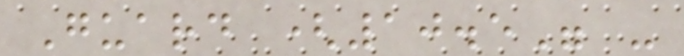Guard (10.5" -
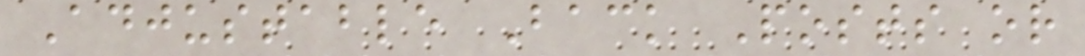Adjustable Back Posts or
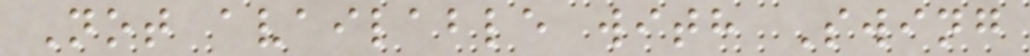Not available with Swing
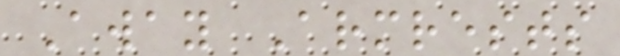Away Armrests
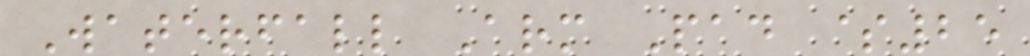Waterfall Arm Pad $25
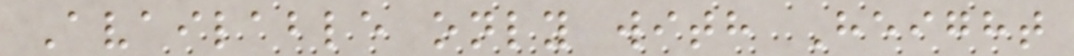Available only with Height
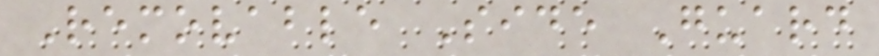Removable Side Guard
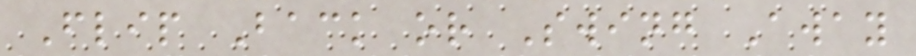Flip Back or Swing Away
